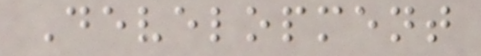Development
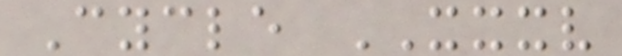Cycle XXXV
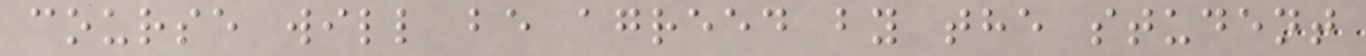course will be agreed by the student
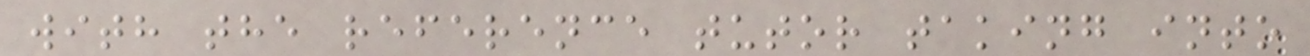with the reference tutor taking into
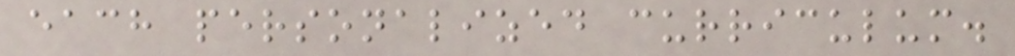each personalized curriculum.
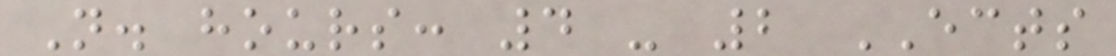N. hours: 4 - 2 ECTS
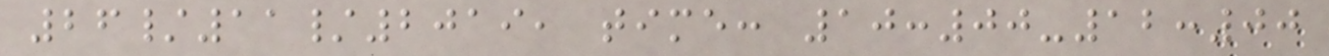26/11/2019, time: 10:00-12:00
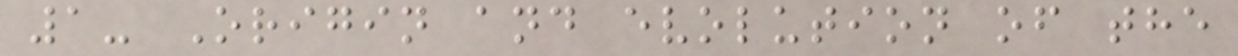1- Origin and evolution of the
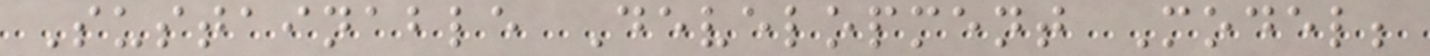Sustainable Development Model;
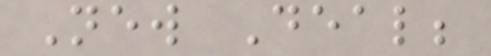New Deal;
